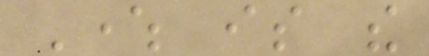Where is the
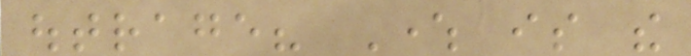outrage? Where is the
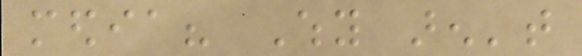media? Why aren't
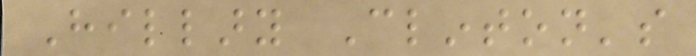Hillary Clinton's
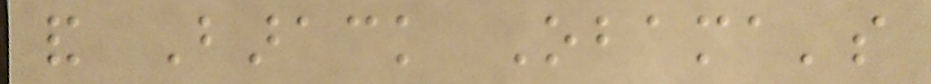and Barack Obama's
